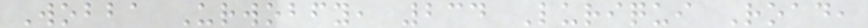Wobba Urwobfy, 234 Luriqui Road,
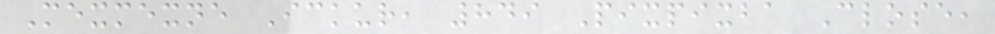Mexmexne Ickur, 849 Pixpixba Close,
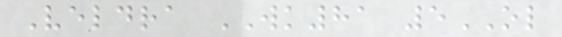Veldra WK81 5OL
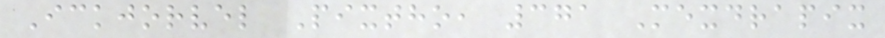Ickjorvel Pixtho, 371 Mexdrapix
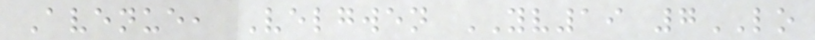Avenue, Velgwen YV19 7LO
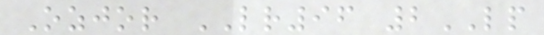Ozjor LR96 2LP
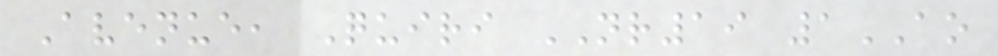Avenue, Quiri NR19 1AO
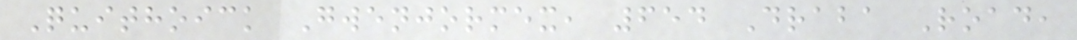Quithoick Gwenjormex, 654 Draba Road,
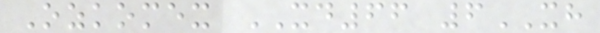Ozkomex XD66 6XH
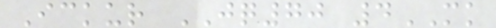Ickur JQ70 4MK
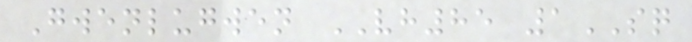Gwenlugwen VH85 1SQ
